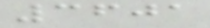3601
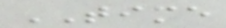TIME
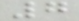7
